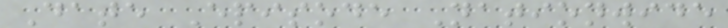Date Episode Nationwide
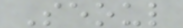Seoul
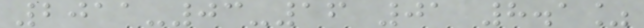2011-03-16 01 8.1%
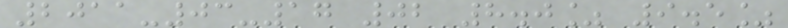2011-03-17 02 8.0% 9.5%
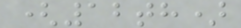(12th)
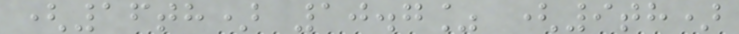(16th) 10.7% (9th)
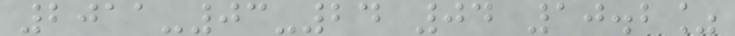2011-03-24 04 10.2%
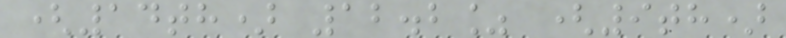(14th) 12.2% (9th)
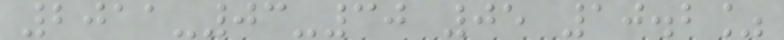2011-03-30 05 10.2%
